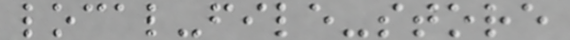local-file-store
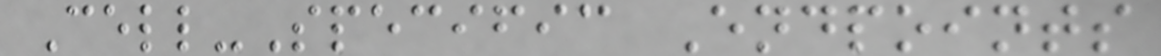Cell-Specific Endpoints
